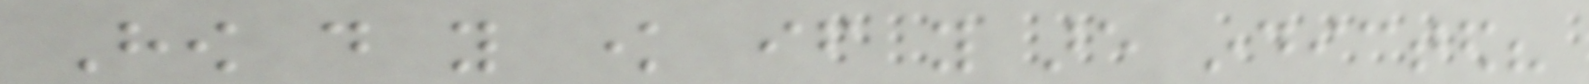How do you know if you are indicted?
